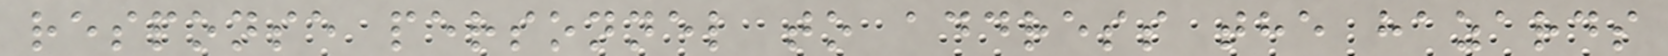response personnel to address the hazards
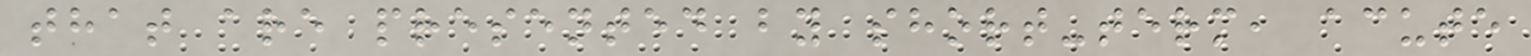that are presented by short-term, acute
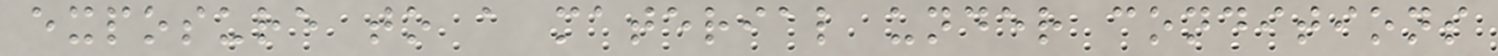exposure to a material under conditions
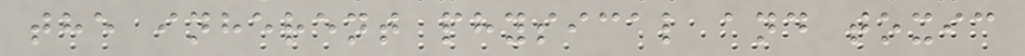the inherent physical and toxic
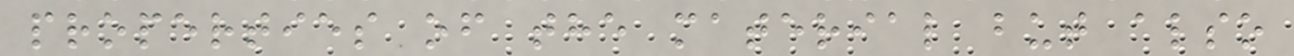properties of the material but also
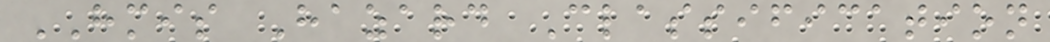HMIS Hazard Classification
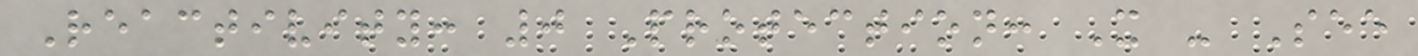Reactivity: 0 Protection: X - See
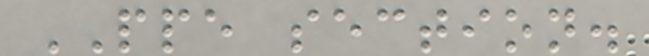PPE section.
